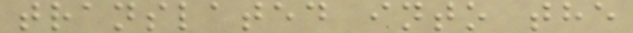translated into the
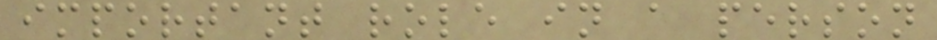important role in a person
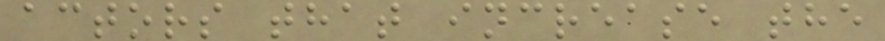actors that increase the
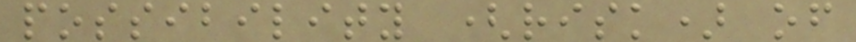possibility (risk) of
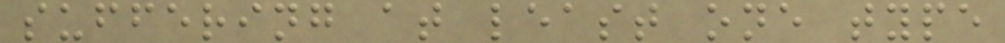suffering at least one type
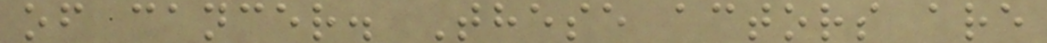of cancer. These actors are
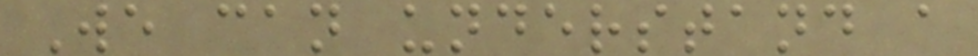We can understand a
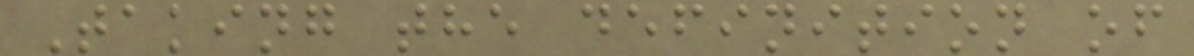Taking the definition of
